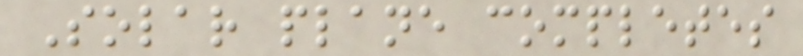Solar plane completes
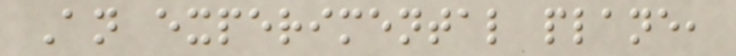An experimental plane,
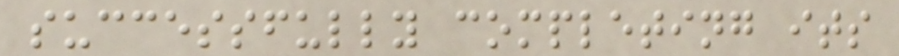successfully completing its
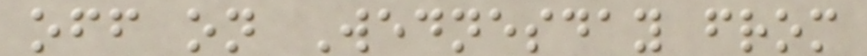off on Wednesday from
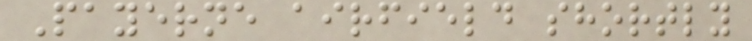Payerne airfield shortly
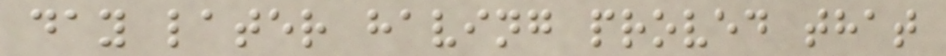day later having proved that
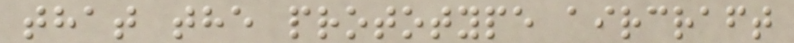that the prototype aircraft
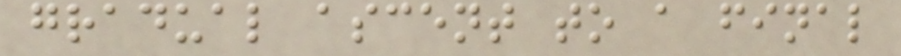gradual ascent to a final
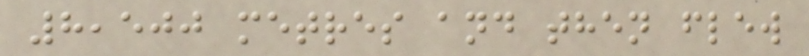8,500 metres and then flew
